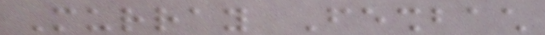Murray Feshbach
